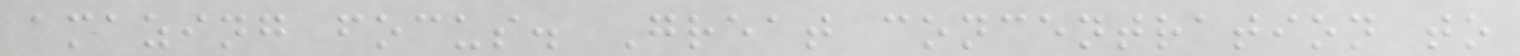amazing focus. Great concentration to
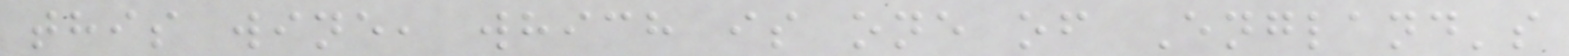this wine, which is one of England's
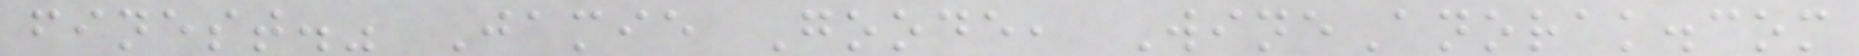finest." Jamie Goode, WineAnorak.com
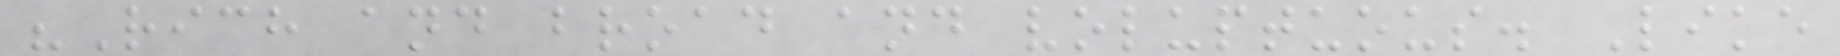"Rich and broad and voluptuous. Like
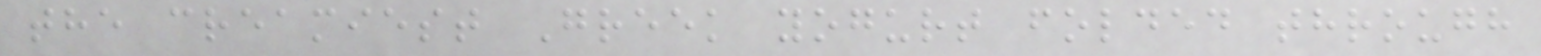the creamiest Greek yogurt folded through
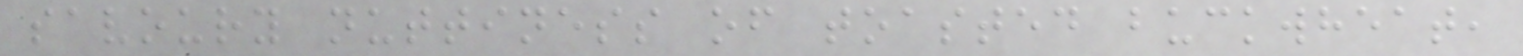savoury nuttiness of toasted buckwheat,
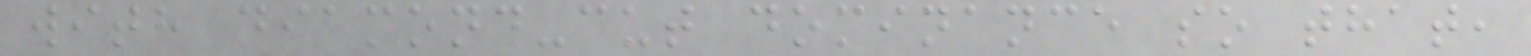with diamond-cut dominance so that,
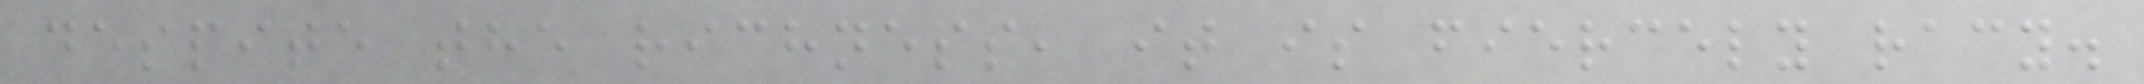despite the richness, it is fiercely racy.
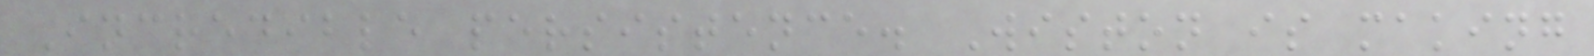Incredible persistence. Wiston is making
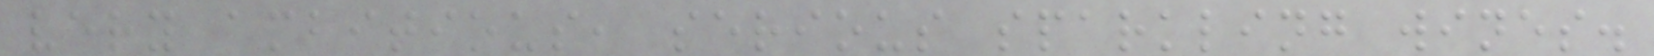very ambitious, serious sparkling wines.
